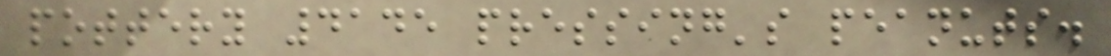pottery 4145 pressing's peanuts.
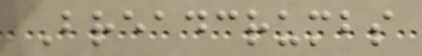Breadcrumbs
